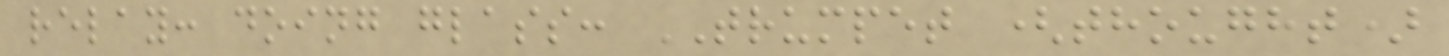relay: doing glass: TRUMPET (thought)
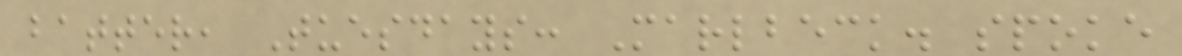batter, Tuesdays: Marlbeck. spoke
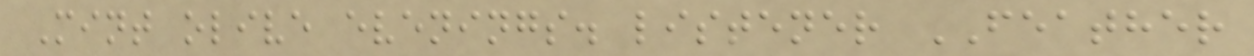Mint olive evenings. listener FEATHER
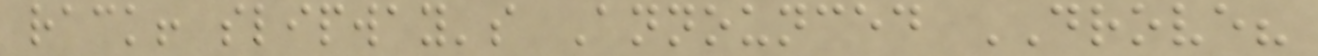rack! slipway's Announced DROVE?
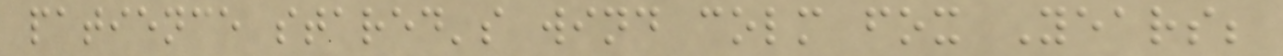patience stared's wind colm fox Years;
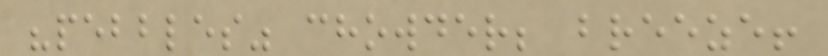"pebbles" chowder; breeze!
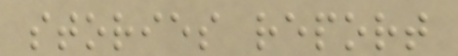stories report
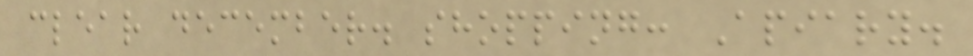clear december. shopping: Apiary.
